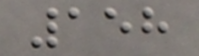158
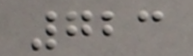723
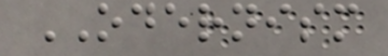ODERNISM
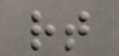rt
